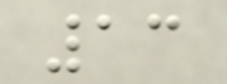13
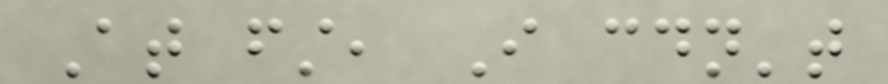At first, I couldn't
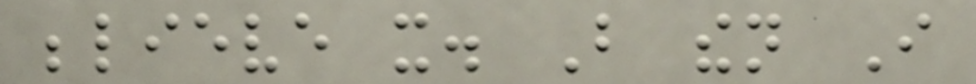believe it. But then I
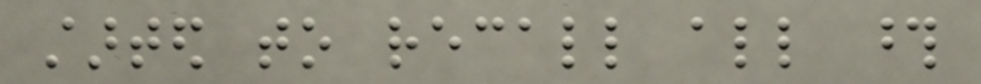started to recall all those
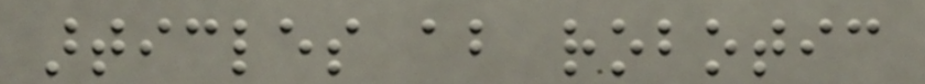articles about robotic
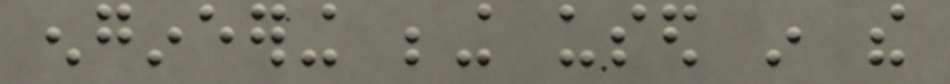engineering being used in the
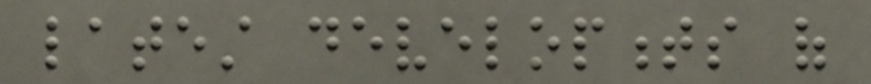latest developments of
